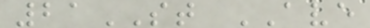21ST AVE
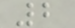2
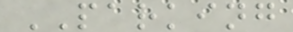PARKING
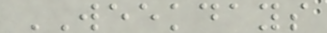WEEKDAYS
